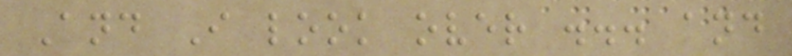And I look over ... and
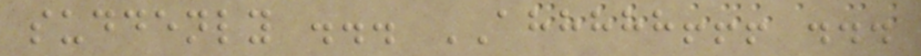suddenly ... AHHHHH!!! ...
